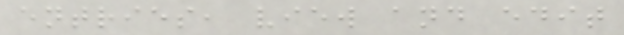entries, view and edit
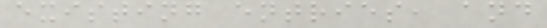existing entries, and
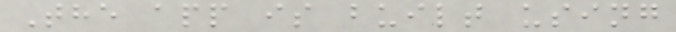The app is built using
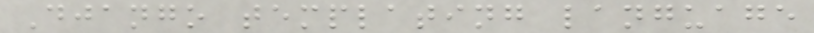Django templating language
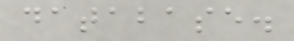database.
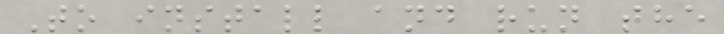To install and run the
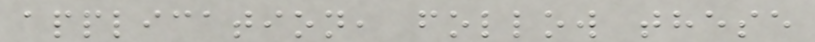application, follow these
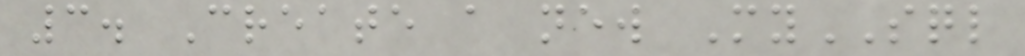3. Create a new MySQL
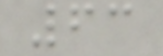63
